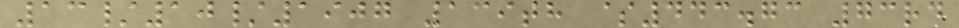13/10/1907 139th $443.73 73rd
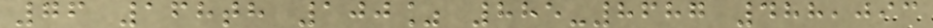76 168th 100% 885-8687 488,093
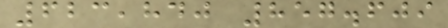623,840 857.609
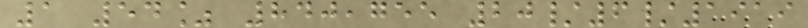1 54% 840,755 20/6/1919
